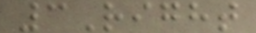3Right
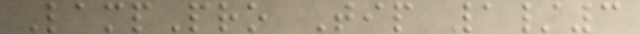LampPro Tip 1/3
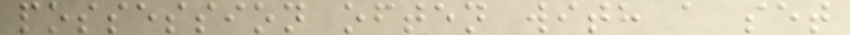possession often with a set
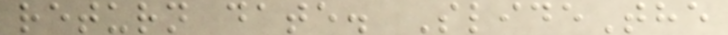return date. SlideThe
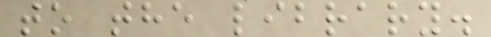to the library.
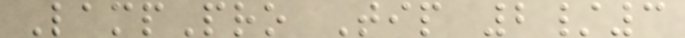LampPro Tip 2/3
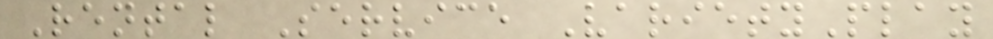Rental Service VarietyPlay
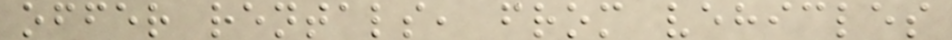offer rentals, from vehicles
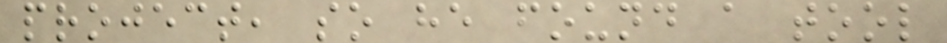project, so he found a tool
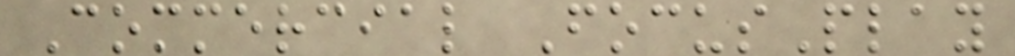Commercial FocusPlay
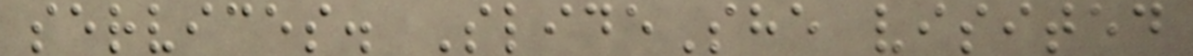services. SlideShe visited
